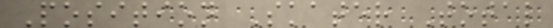Position Skater Total
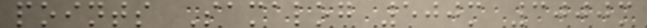points Samalog 500m 3000m
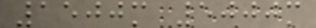1500m 5000m
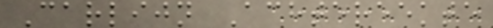Carlijn Achtereekte
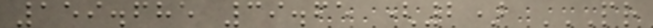159.685 39.65 (2) PR
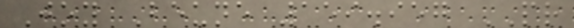Joy Beune 159.957 PR
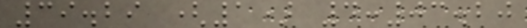39.29 (1) 4:03.20
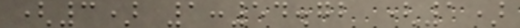(3) 1:54.72 (1)
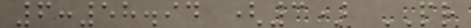6:58.94 (3) PR
